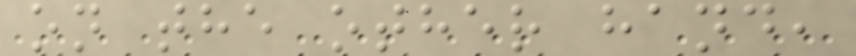on the other hand,
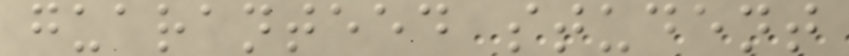guaranteed student
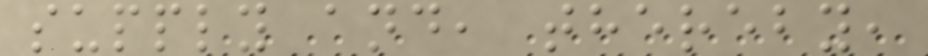supply and, thereby,
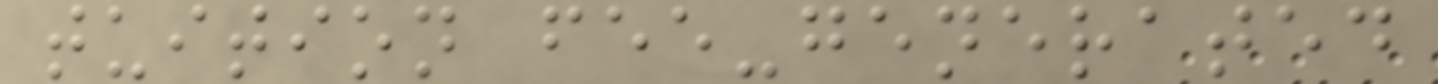tuition fee-generated
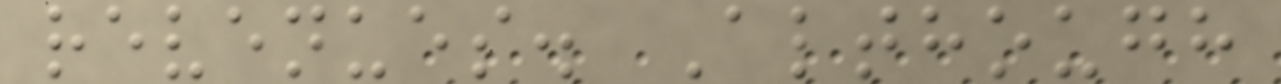revenues. Although
